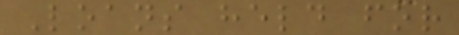Loans held for
